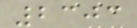2303
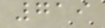719
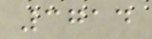3714
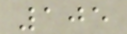105
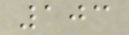103
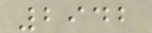2942
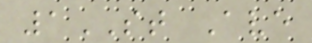1ST Ave
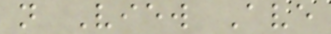n View Ave
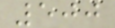500
